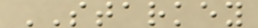STARKEY
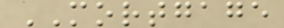MORTGAGE
